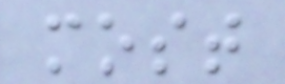most
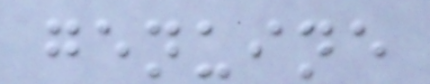genuine
